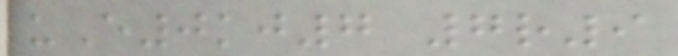uE0kj7 7r9
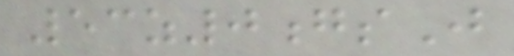53z0gsJ
